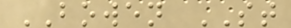BOWEN ST
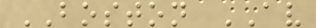BOSTON AV
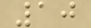10
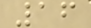16
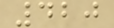420
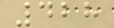428
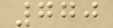770
